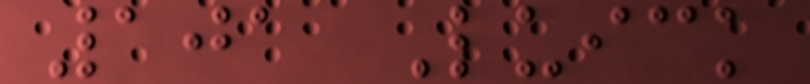101 Luick
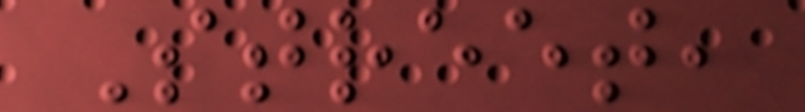Street,
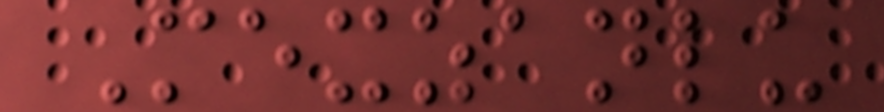Mexzanlu
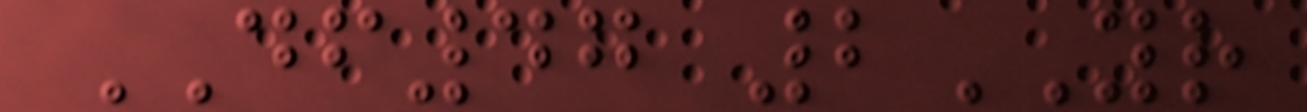DF47 2YR
